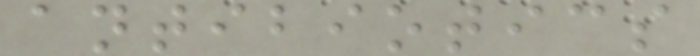antibiotics
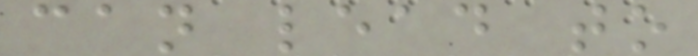can lead to
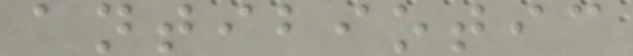antibiotic
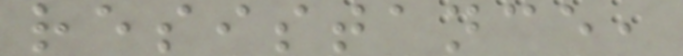resistance,
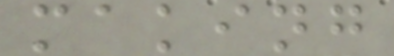making
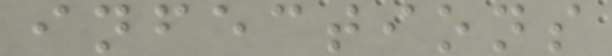infections
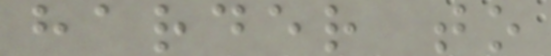harder to
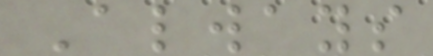Always
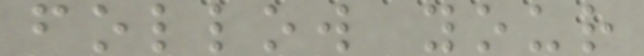follow your
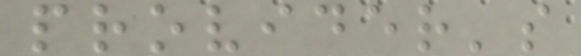provider's
